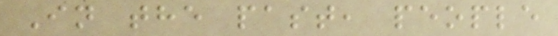In the past, people
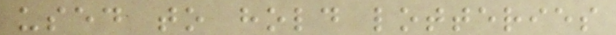used to hold lotteries
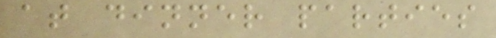at dinner parties
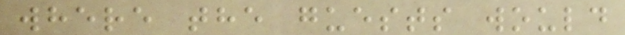where the guests would
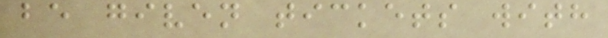be given tickets with
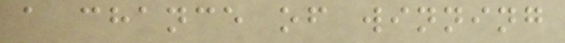a chance of winning
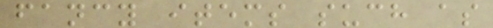fancy items such as
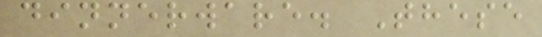dinnerware. These
